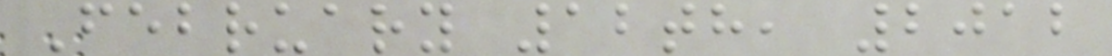February 12th, 2012
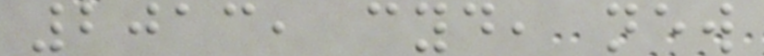2013, cyd, new
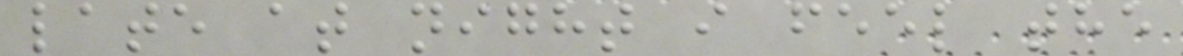late at night i feel the
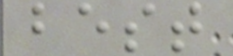best
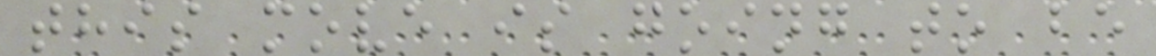this move is going to be
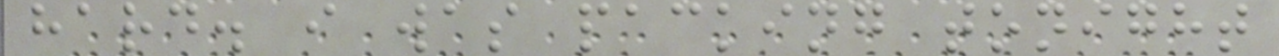hard. i was packing tonight
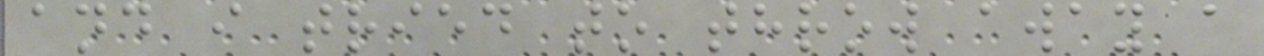and i tried to throw away a
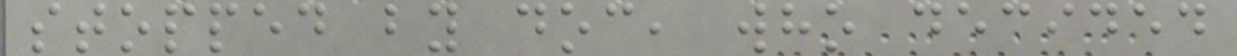stopped by doc, who decided
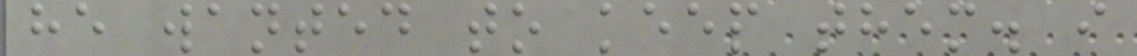he wanted to keep them. i
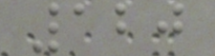120
